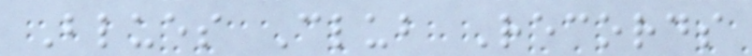Blues Club Records
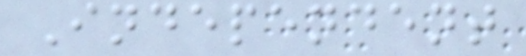Independent
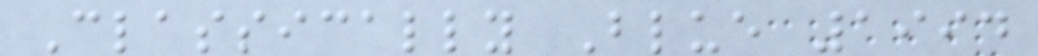Classically Blue 1994
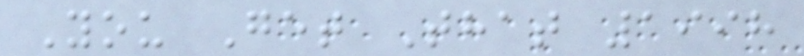You Get That 1998
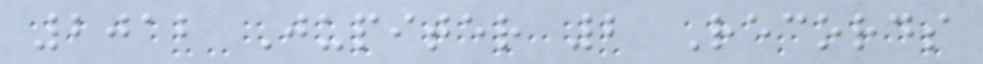2012 Jupiter 2 Records
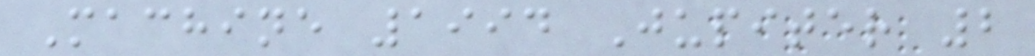Machine 1994 Jupiter 2
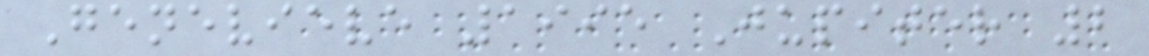Genevieve 1995 Jupiter 2
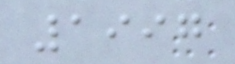1997
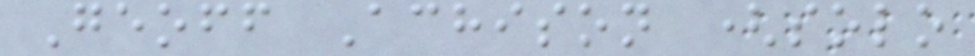Geoff Achison (solo
